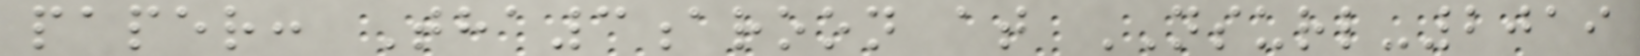paper: Tha3aroon at NSURL-2019
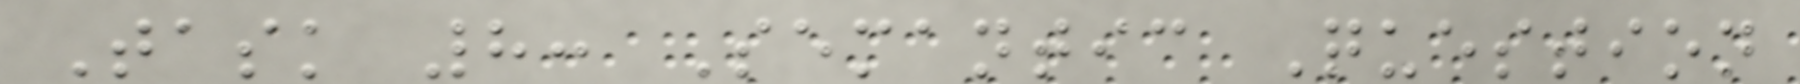Task 8: Semantic Question
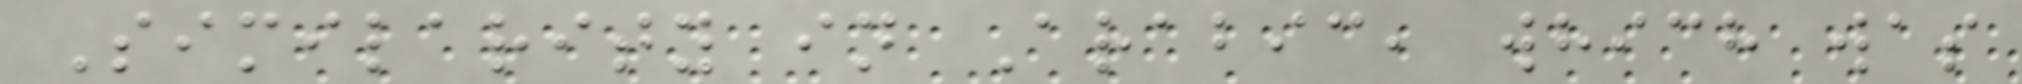Similarity in Arabic, which was
